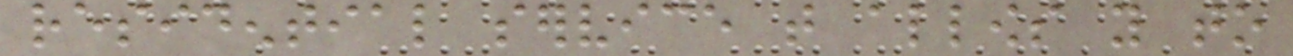residential service that allows you to
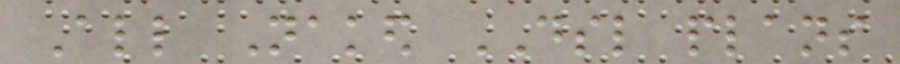All Naked DSL plans
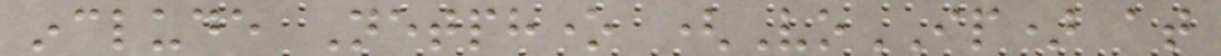include Netphone (VoIP) at
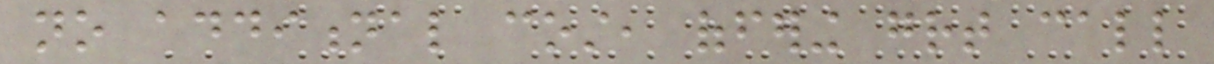no additional cost, offering great call
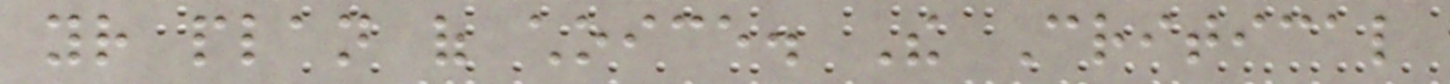your plan of choice. The Critical
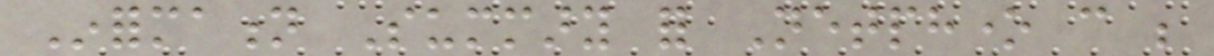Information Summary for Netphone can be
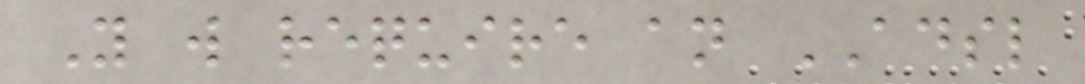You will require an ADSL
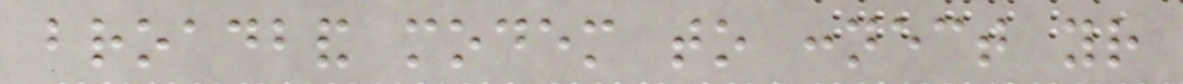broadband modem to connect your
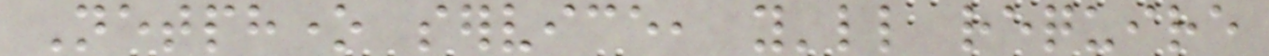Netphone service, you'll require
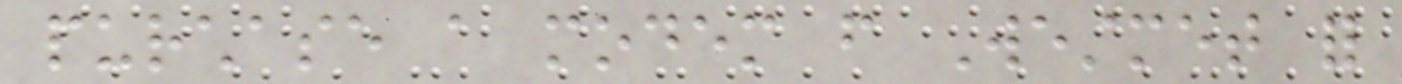purchase a modem from Westmet for
